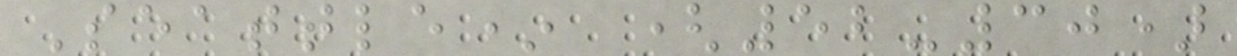Seattle* (52-30)
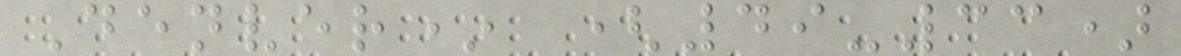Denver* (49-33)
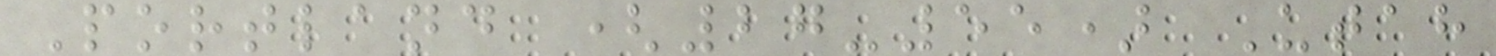Portland (27-55) Utah
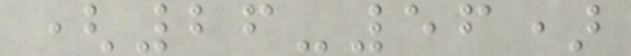(26-56)
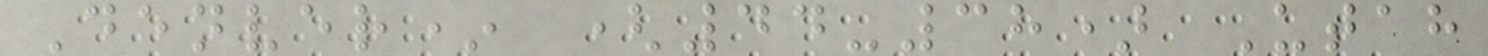Denver* (44-38) Utah
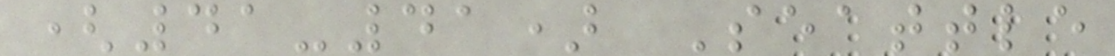(41-41) Seattle
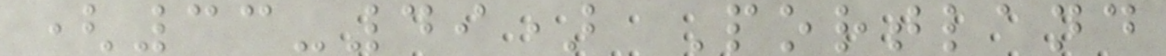(33-49) Portland
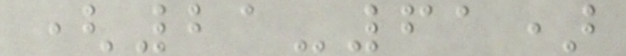(21-61)
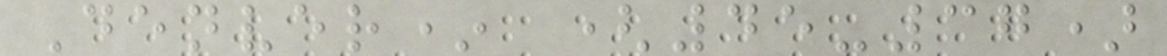Denver* (45-37)
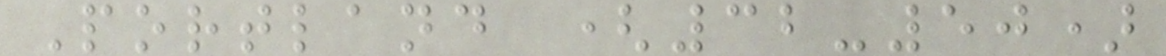Portland (32-50)
